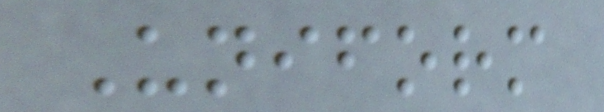Uniform
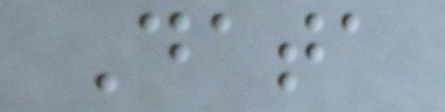Data
